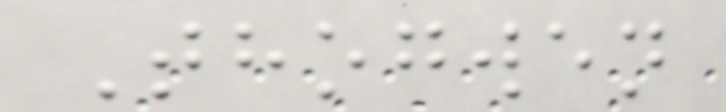Thogwen
